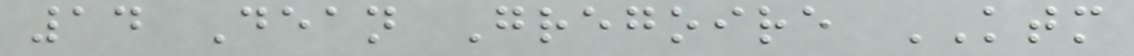14 Dean Gregoire KTM
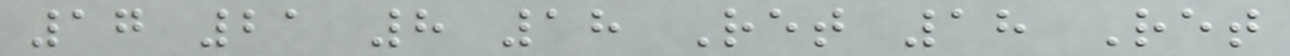17 21 8 18 Ret 18 Ret
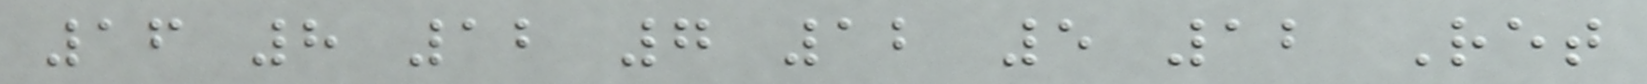16 8 12 7 12 5 12 Ret
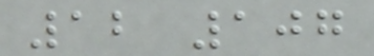12 107
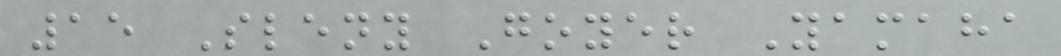15 Sleny Goyer Yamaha
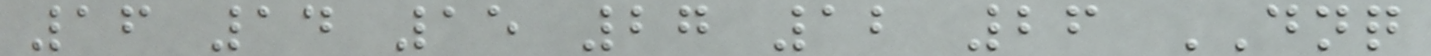16 14 15 27 12 26 DNQ
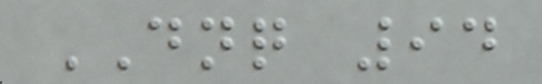DNQ 94
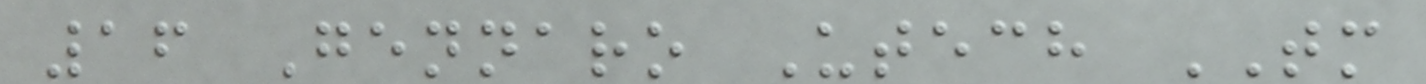16 Gennaro Utech TM
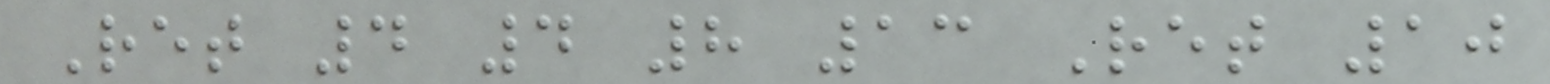Ret 4 4 8 13 Ret 10
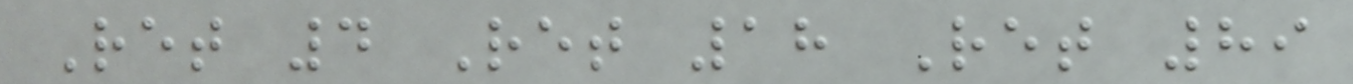Ret 4 Ret 18 Ret 89
